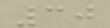30
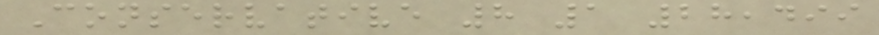Conservative 8 1 28,499
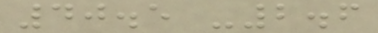40.5 -2.6
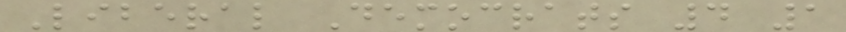Liberal Democrats 4 1
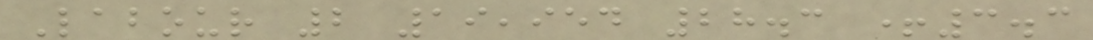Labour 2 19,954 28.3 +3.3
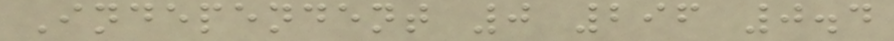Independent 0 296 0.4
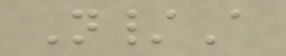N/A
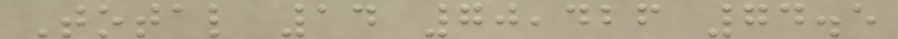Total 14 70,426 74.5
